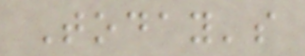Today's
